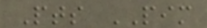Pts PIM
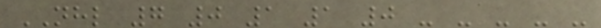NHL 7 0 1 1 0 - - - - -
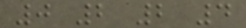0 2 2 4
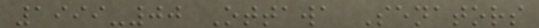1999-00 Ottawa Senators
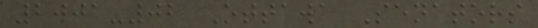2001-02 Ottawa Senators
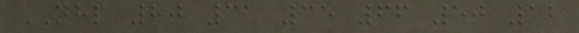NHL 80 31 35 66 50 12
